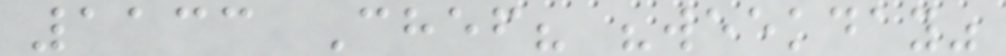1133 Chef? "weekday"
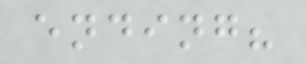ending?
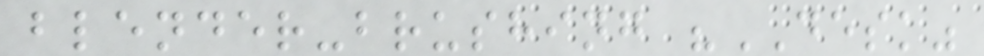blender-brushing "DESK"
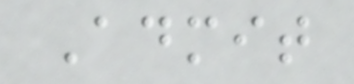Admit
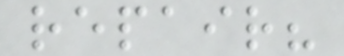repair?
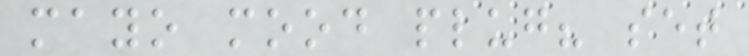mayo mood plug? set
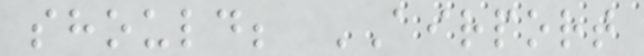should; AIRPORT
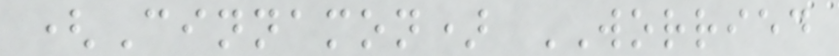(Cinnamon) WORRIED
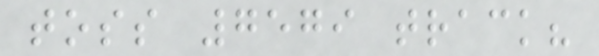toss 7579 track?
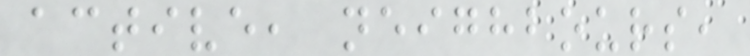active, neighbours,
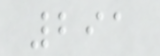291
